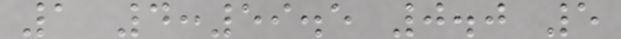1 4:59.5 0.0 5
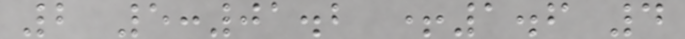2 5:01.2 +1.6 4
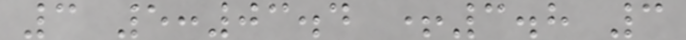3 5:03.4 +3.8 3
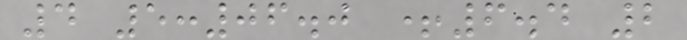4 5:06.0 +6.4 2
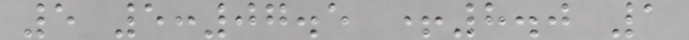5 5:07.5 +8.0 1
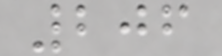206
